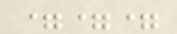===
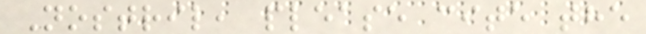Nostril, please cite the
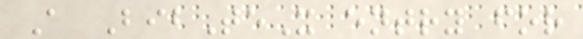A BibTeX entry for
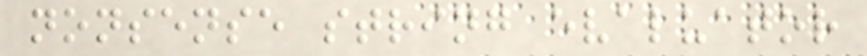nonsense string evaluator
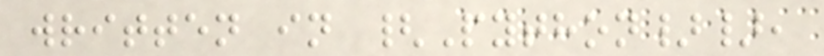written in {Python}},
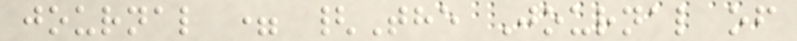journal = {The Journal of
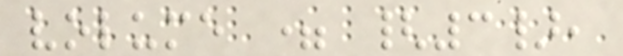volume = {3},
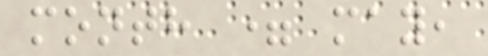month = may,
